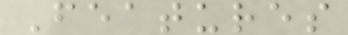Features
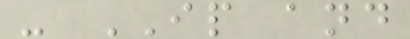- IP and
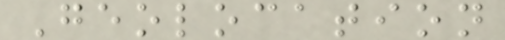Geolocation
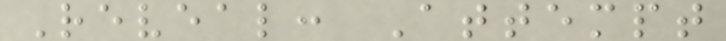Reveal: Attempt
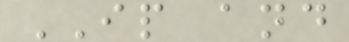IP and
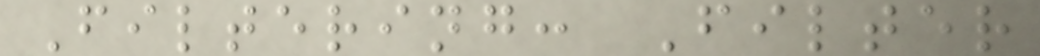Filtering: Filter
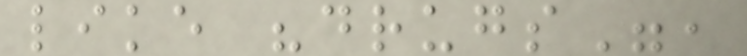like "drugs",
